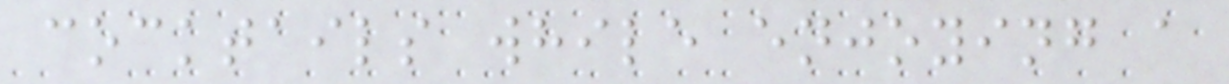cocktails while enjoying a
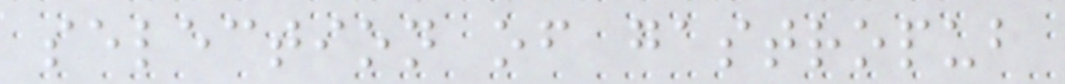selection of gastropub
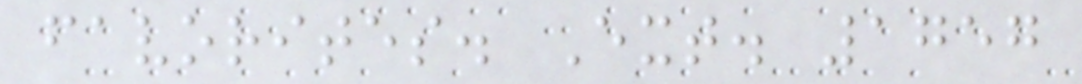favorites. Ext. 1757
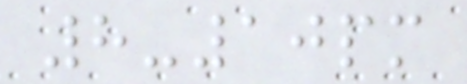8-10pm
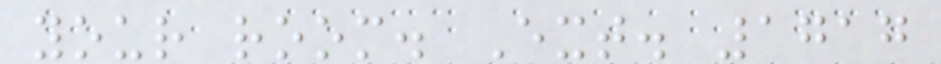your room. Ext. 1717
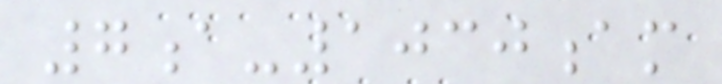7a-1030am
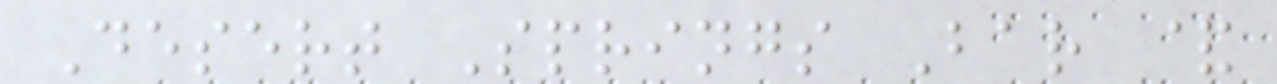Desert Springs Bar &
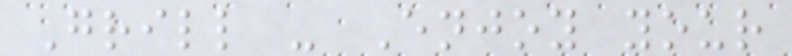Grill - Enjoy your
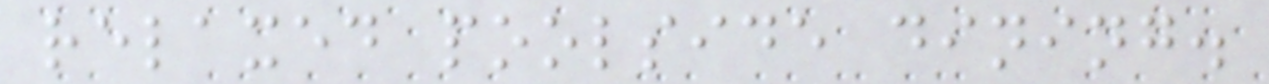relaxed poolside dining.
